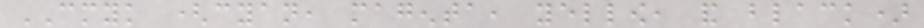CMYK (cyan, magenta, yellow, and black)
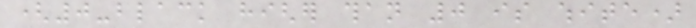(0-black higher than 0 is white)
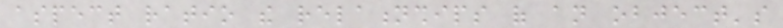aspect ratio the relationships of an object's
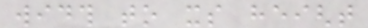width to its height
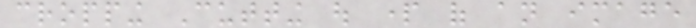cropping Cutting out part of an image
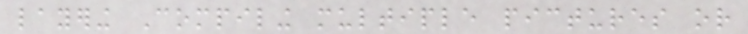layering Compiling multiple pictures or
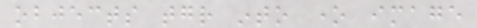objects together into one image
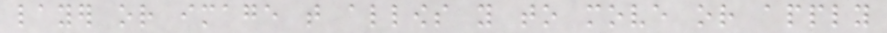layer or image that allows you to move or apply
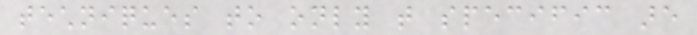techniques to only that specific are
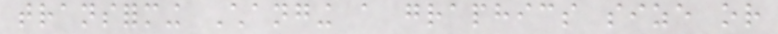transforming Changing a graphics size or
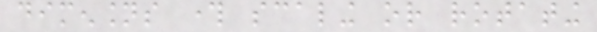dimensions through scaling or rotating
